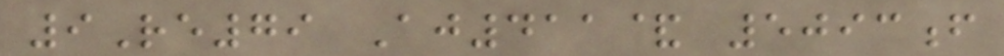9Re79 Aj411& 5093f
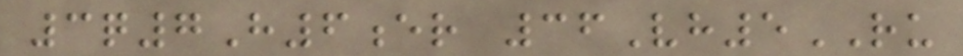3q7H6er 36Vh5RU
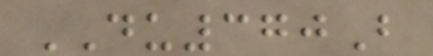DU370B
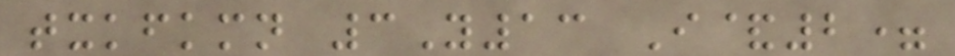txkfkmn 3Y13 I&2=
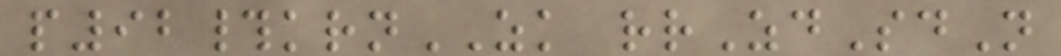p92#krnZK rrZdSdN
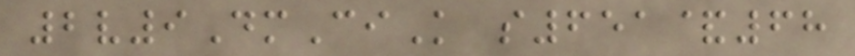2v9DmCiK s651&68
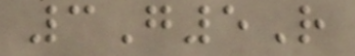3G5R
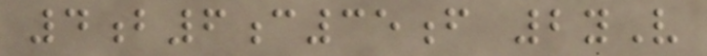4b6c35f 2yV
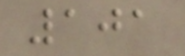101
